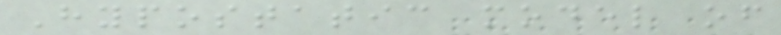Hypostatic model of
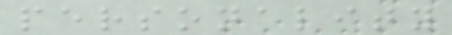personality
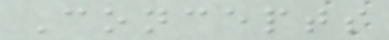Concepts
